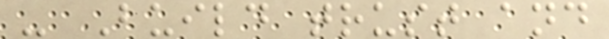- Build trust and
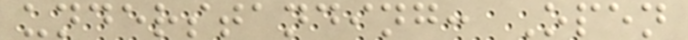understanding: Open
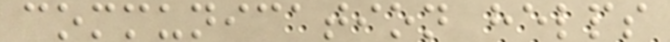communication helps
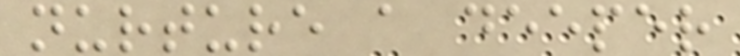nurture a deeper
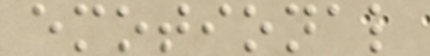emotional
